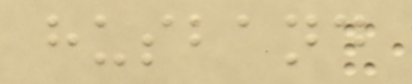husband
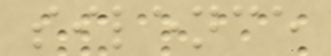silence
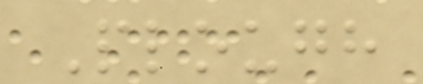Plough
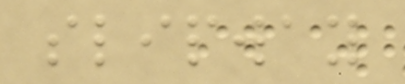slipway
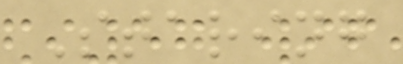Staring
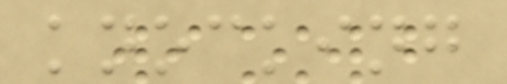knocking
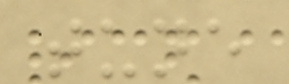tune
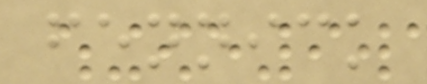fennick
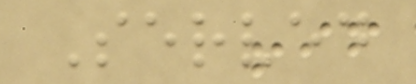Served
